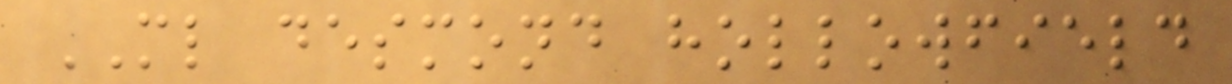ML desmond hollowfield
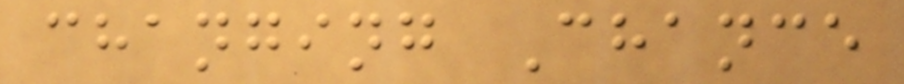changing Chance
